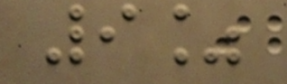9%
